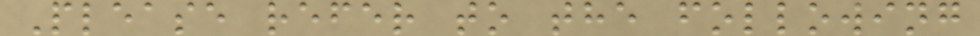Please refer to the following
